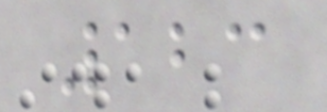123
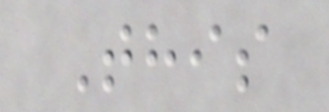This
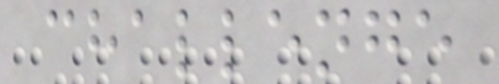challenge
